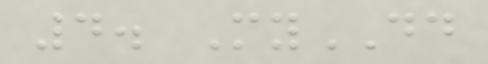4. MyDD
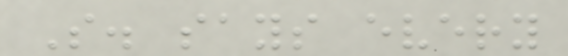S. says every
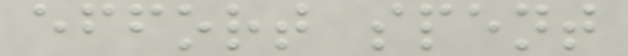effort spent
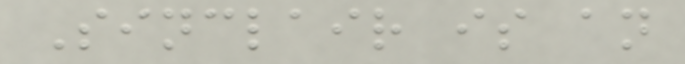Sinclair is an
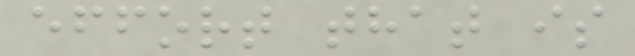effort that is
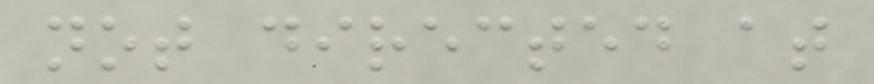not directed at
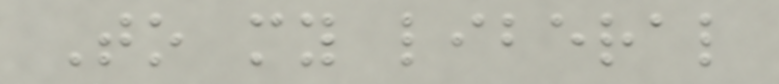To my liberal
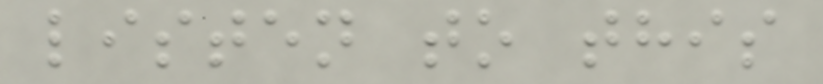listen to this
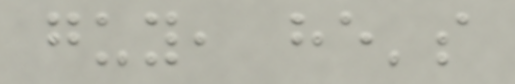guy, he's
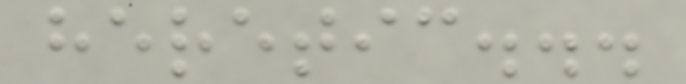heretic...
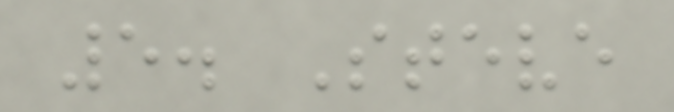5. Steve
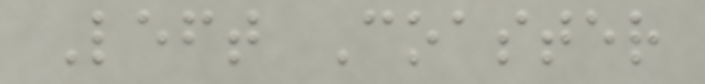Left Coaster
